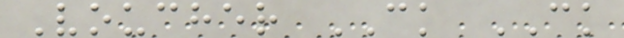Voucher CK CK
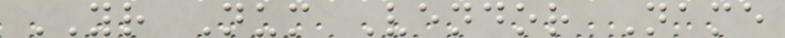YR Num Vendor Name
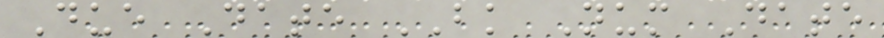Due Date BK Num Date
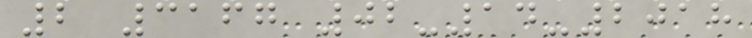2 3167 02-14-2018
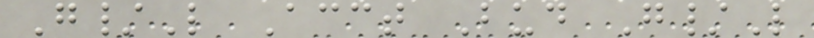G/L Acct Bud G/L
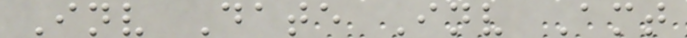Inv Date Inv Amt
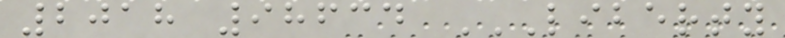2018 98634 LIBERTY
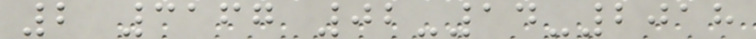2 3167 02-14-2018
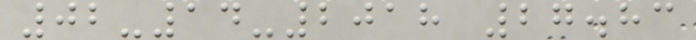02-14-2018 27.83
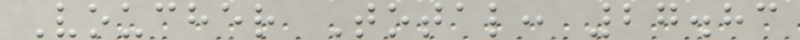Voucher Total: 27.83
